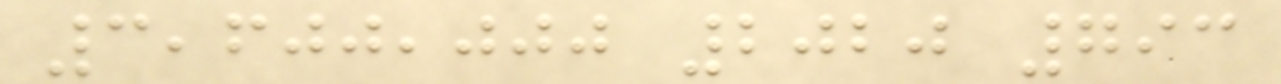3,600,000 2020 793
